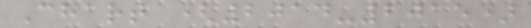Chart (2014-2015)
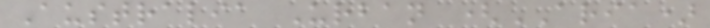Australia Urban (ARIA)
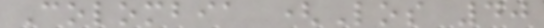Colombia (Los 40
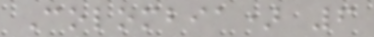Colombia) 6
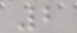2
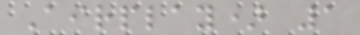Airplay) 1
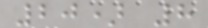20) 8
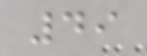49
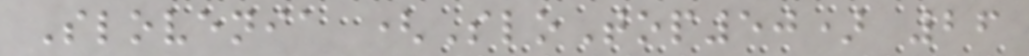Slovenia (SloTop50) 26
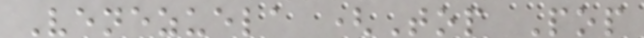Venezuela (Top Pop
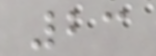23
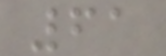61
